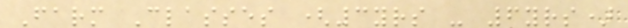Farm Classes (3yrs - 6yrs)
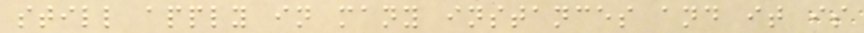still apply in many instances and it is
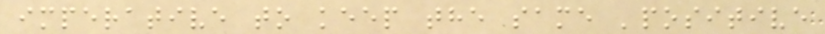imperative to keep the same 'positive
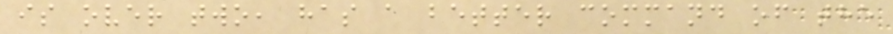is over two, has a better command of the
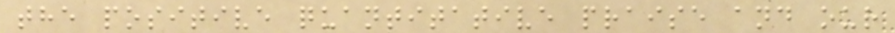the positive quantitative praise and our
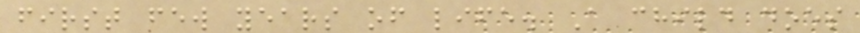first few years of life. A child does
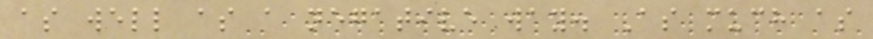as well as a negative way. As much as
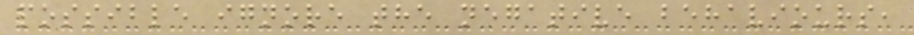possible ignore the negative behaviours,
